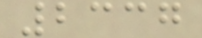2337
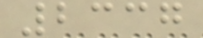2337
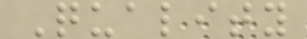Quality
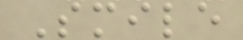Smile
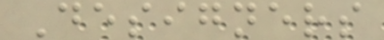Designers
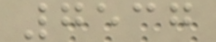7537
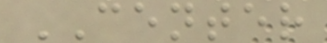CENTER
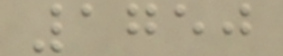1750
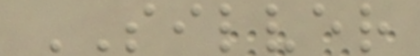SILVER
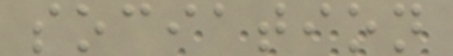sociation
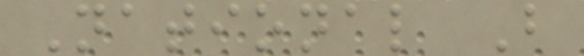National B
